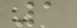1
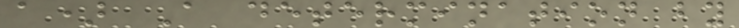a) A determination by
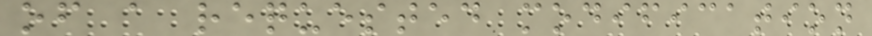of a requested modification
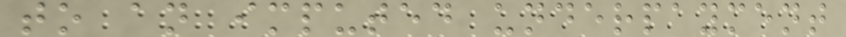to an imputed underpayment
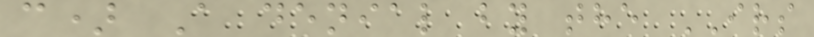c) A denial by the IRS
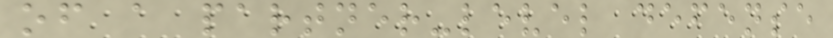of a partner-level defense
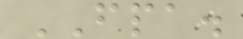FPA.
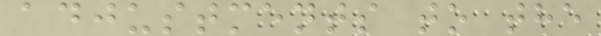adjustments to the
